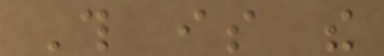This is the
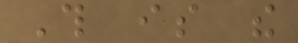This is the
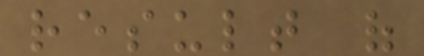result of
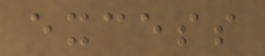excess
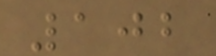102
